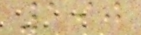190
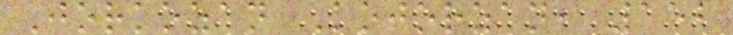Jorkozan Kojorzan, 152
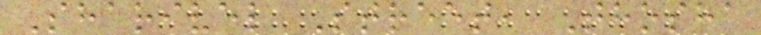Sharivel Street, Thosha
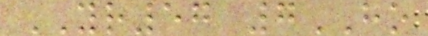YR57 7HO
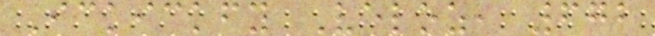Ickickfy Veloz, 672
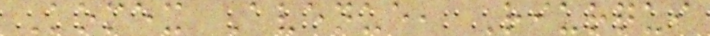Komex Avenue, Riurqui
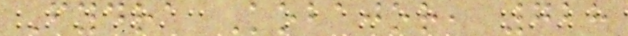Fydra Kobajor, 728
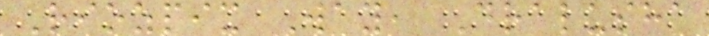Riozpix Way, Dralusha
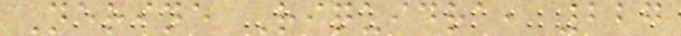Nerine Riquidra, 227
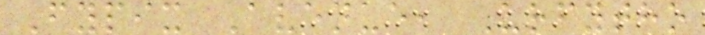Fypix Avenue, Urfytho
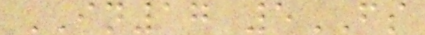IN17 5FS
